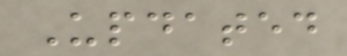Updated
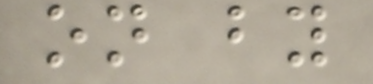on by
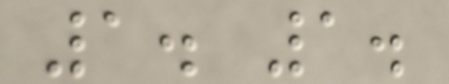1. 1.
